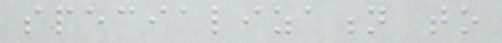specialization to
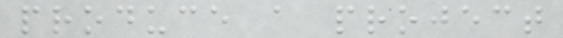produce a project
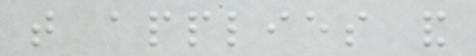that applies and
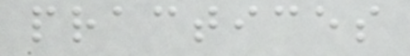practices
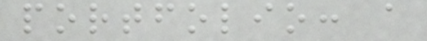portfolio: a
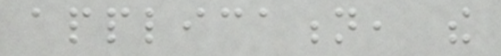application, the
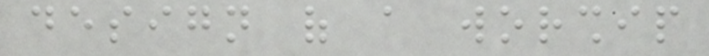design of a worship
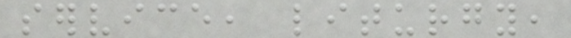service, liturgy,
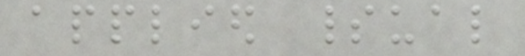applied spiritual
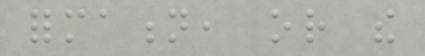formation, or the
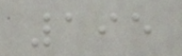195
